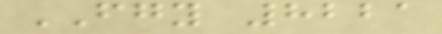FGY 8221
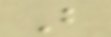B
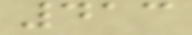413
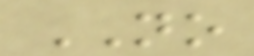NO
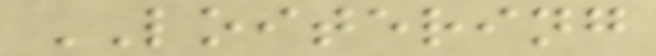LOITERING
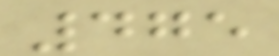475
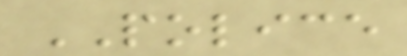POLICE
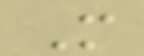M
